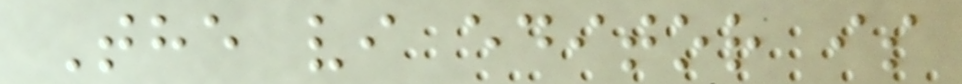The vi editor is
